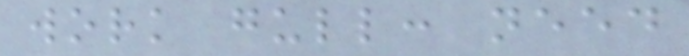work gull: need
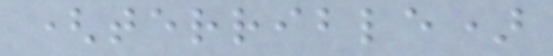(terrible)
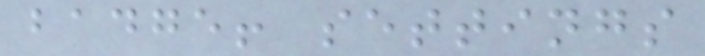badge! settings
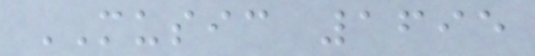MUSIC 1695
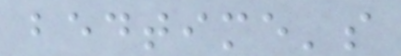bedtime's
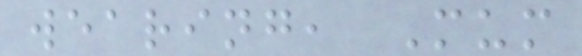wearing, Mum
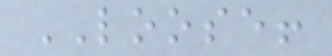LOOSE!
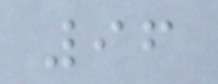96
